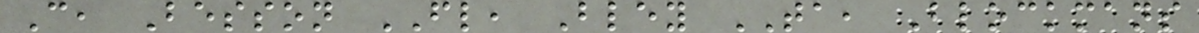C, Besson FL, Bley TA, Blockmans
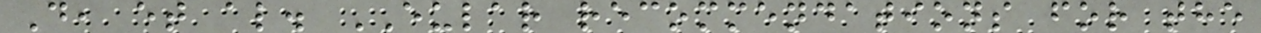D, et al. EULAR recommendations for the
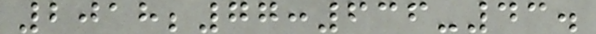2018;77:636-43.
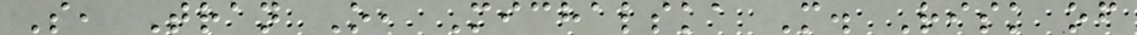S, Tran O, Michalska M. Risk of
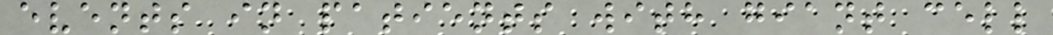events in patients with giant cell
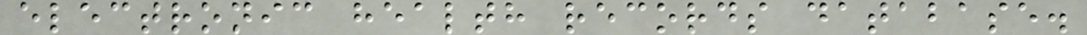electronic health records database.
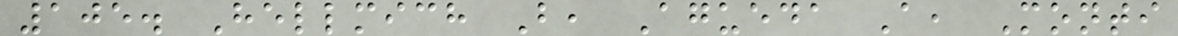105. Hellmich B, Agueda A, Monti
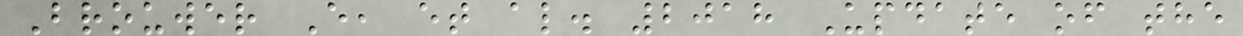Brouwer E, et al. 2018 Update of the
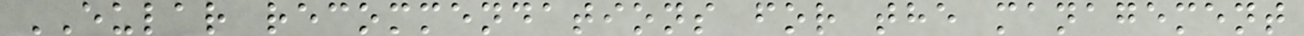EULAR recommendations for the management
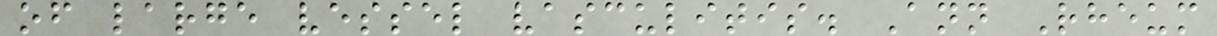of large vessel vasculitis. Ann Rheum
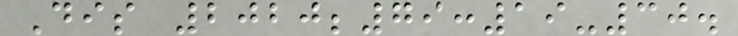Dis 2020;79:19-30.
